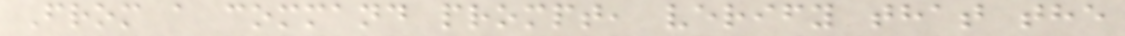From a command prompt, verify that the
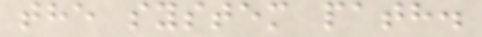the system path.
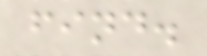find.
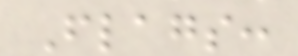Flags:
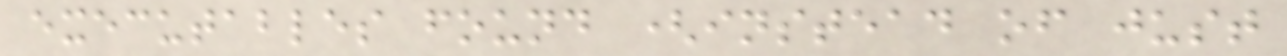executables found (instead of just
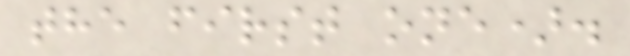the first one).
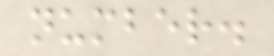number.
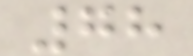78
